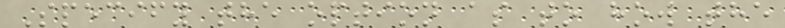Specify the option as to how the
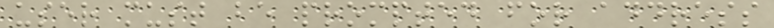user must be prompted for address
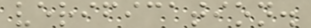verification.
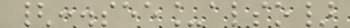{:.see_also}
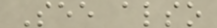See also
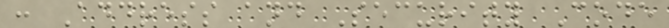: Address and Security Code
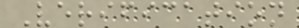Verification
